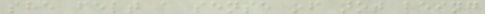she felt a sense of not being
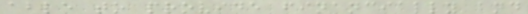able to provide financially and
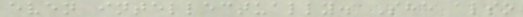even intellectually. She also
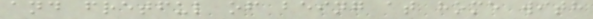and fretful of being at home with
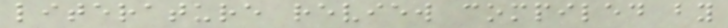literature review compiled by
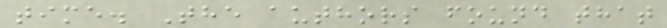time. The authors found that
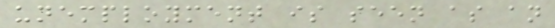unemployment is seen as an
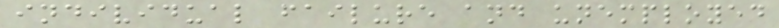individual failure and unemployed
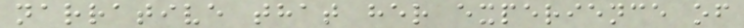narrative that her experience of
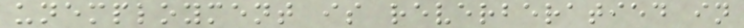unemployment is reverberatied in
